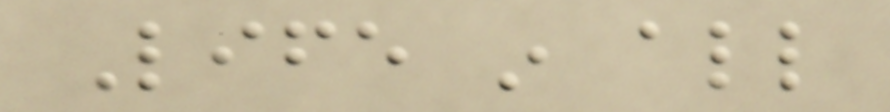Life in all
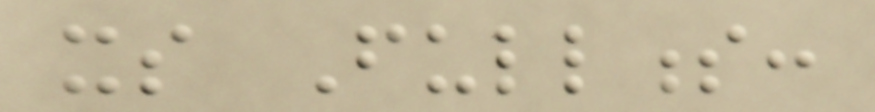its Fullness:
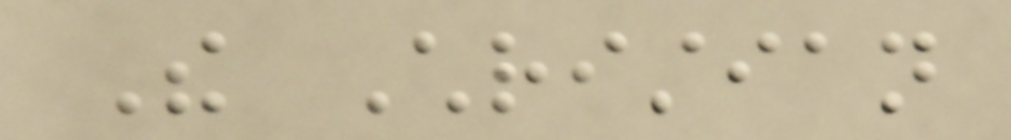The Christian
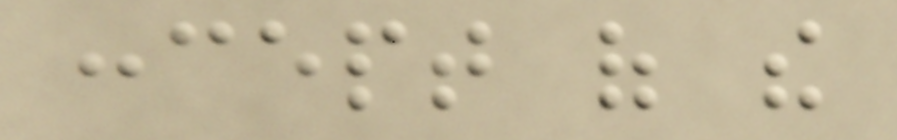concept of the
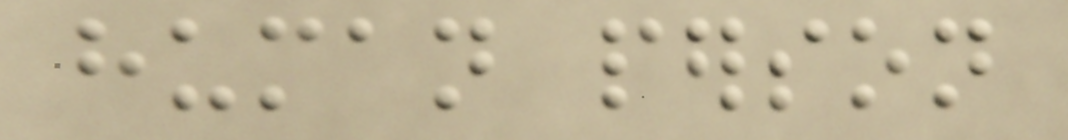human person
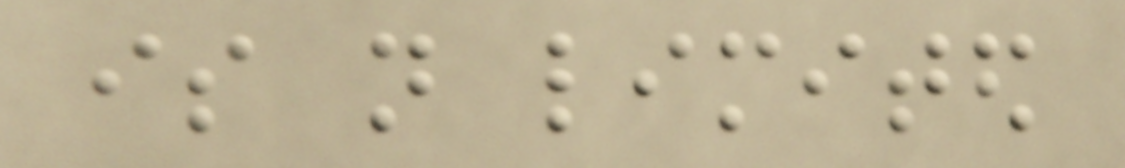is not limited
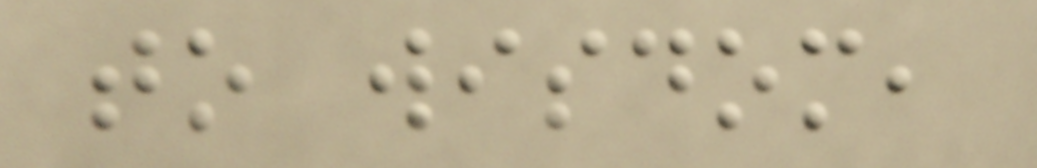to wisdom,
